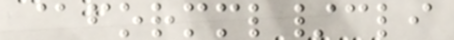@formml/cli
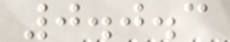0.0.3
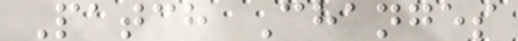Patch Changes
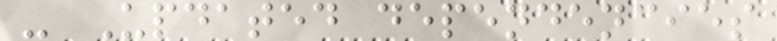- Updated dependencies
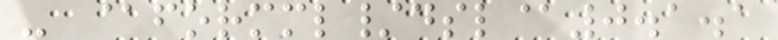- @formml/dsl@0.1.1
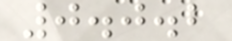0.0.2
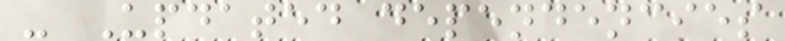- Updated dependencies
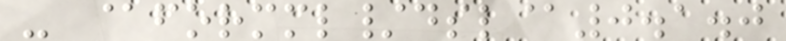- @formml/dsl@0.1.0
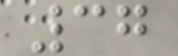37
